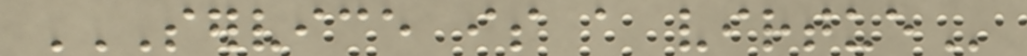SERVICE IS A VIRTUE
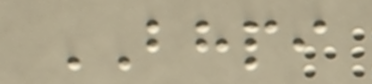BHPI
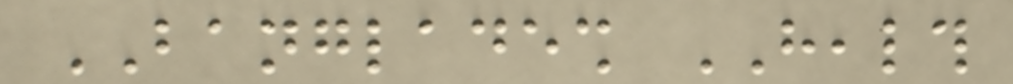BANGLADESH HEALTH
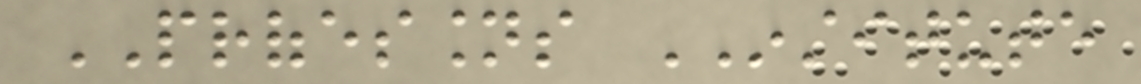PROFESSIONS INSTITUTE
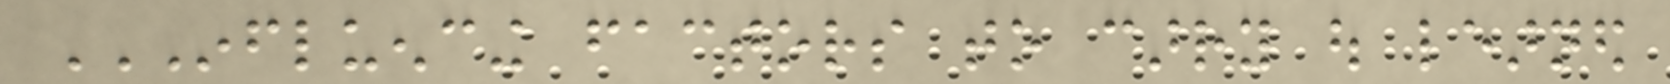INFLUENCING FACTORS TO CARRY OUT LEARNED
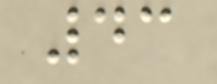43
